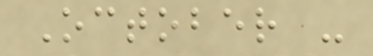October -
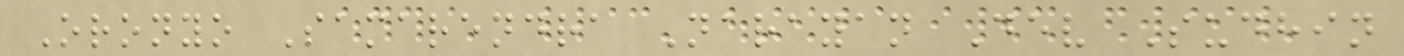Oronyo Samarendra Narayan Dev Sudhin
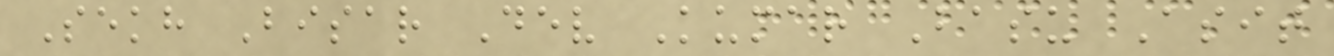Sekh Bisar Dev Kumar Basu Asit
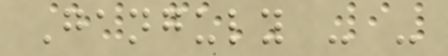Ganguly - -
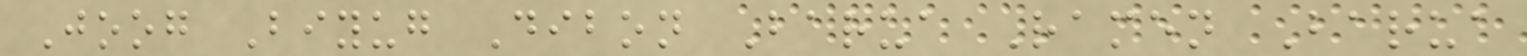Joog Biyug Dibon Barua Ramen Barua
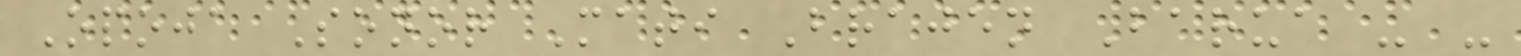Opoja Sonor Mati Brajen Barua - -
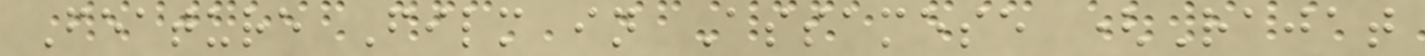Feature Film in Assamese (Rajat
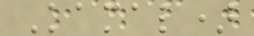Kamal)
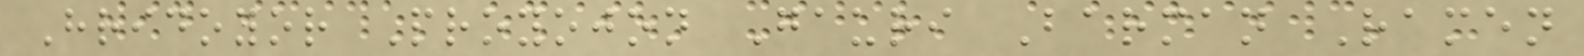Hridoyor Proyojon Gauri Barman Ramen
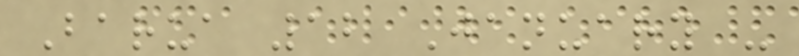Barua 12 January -
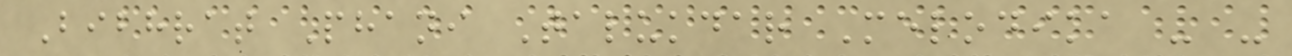Bibhrat Phani Talukdar Melodika - -
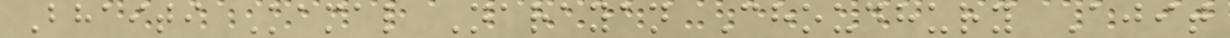Bhaiti Kamal Narayan Choudhury Ajit
